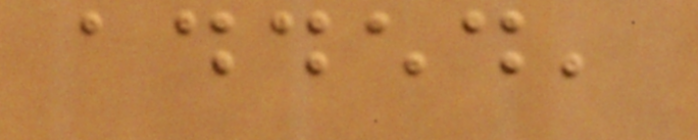added,
